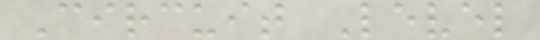Circuit Level
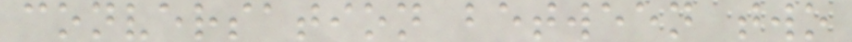conversation between two
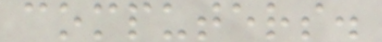computers.
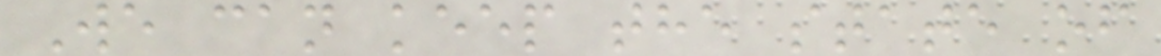We can keep the state of
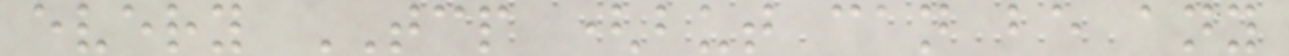every TCP (but can be any
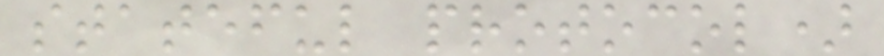stateful protocol)
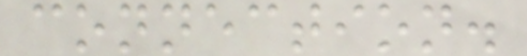connection.
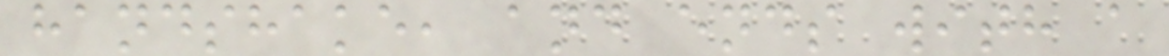handshake, and ends with a
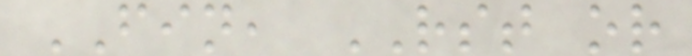FIN, RST or
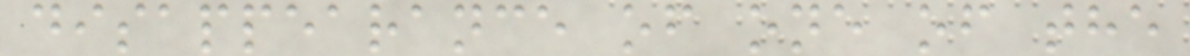disappearance of one of the
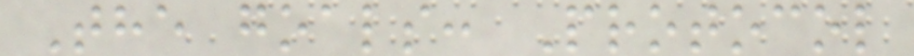The goals: Protocol
